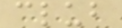club
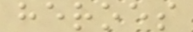heroes
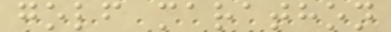golf marathon
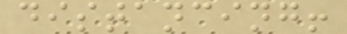distancing!
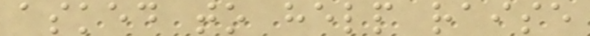asked to help raise
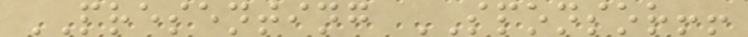PRESENTING SPONSOR!!
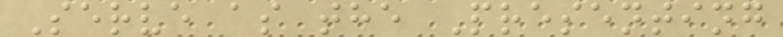Serve as the Presenting
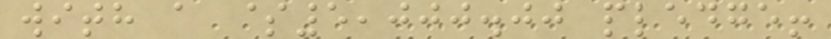with a $5,000.00 pledge!
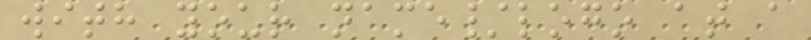with your name/logo at a
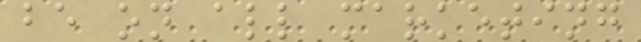be on all marketing
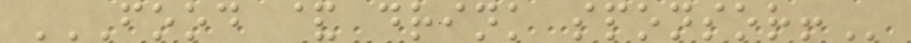FOOD & DRINK SPONSOR!
